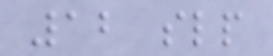12 slp
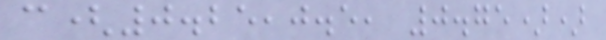c(0.25,0.5, 0.75))
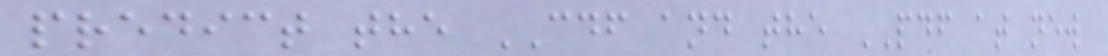predict the CDF and the PDF at new
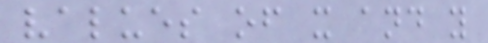values of x and y
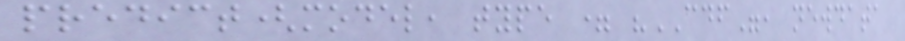predict(model, type = "CDF", newdata
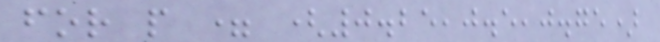for p = (0.25,0.5,0.75)
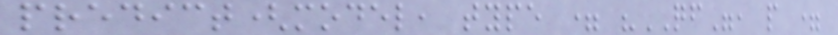predict(model, type = "QF", p =
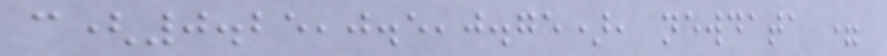c(0.25,0.5,0.75), newdata =
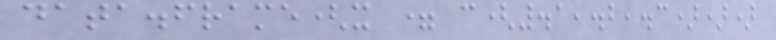data.frame(x = c(.1,.2,.3)))
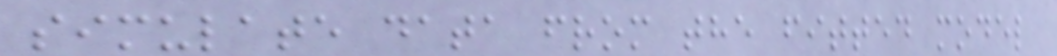simulate data from the fitted model
